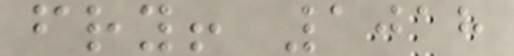fry! 1018
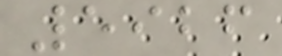5926
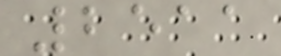2511
